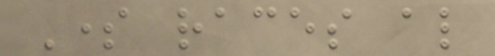Some races also
